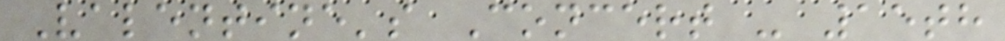Valentine's Concert - 15th
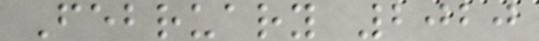February 2020
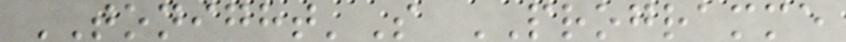TONIGHT'S PROGRAMME
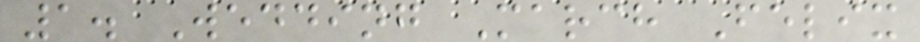1. Wedding March Felix
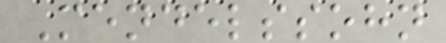Mendelssohn
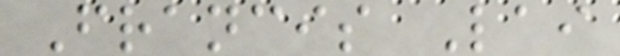Francis Lai
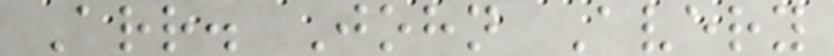Arr. John Avery
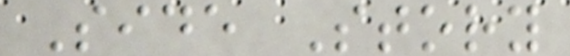Side Story
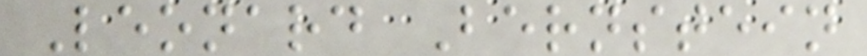Leonard Bernstein
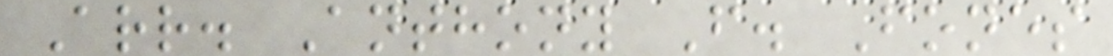Arr. Anthony F. Fones
